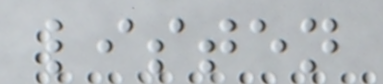listen
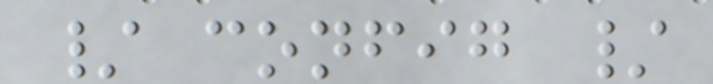/ config /
